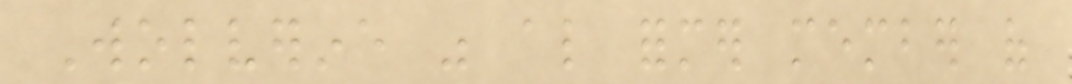Wolverine was also former member of
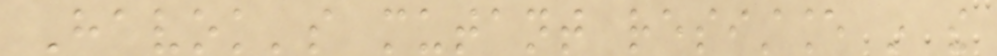Havok's mutant resistance in the
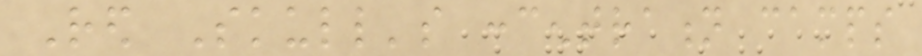Red Skull's concentration camps
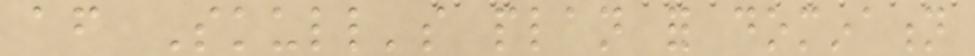after Skull's plan for domination
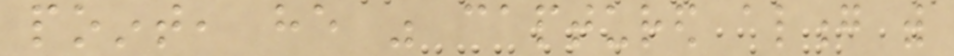point, he was captured along with
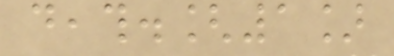death.[1]
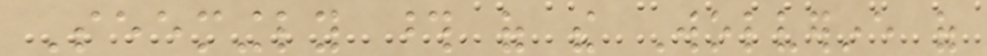Seemingly those of the Wolverine of
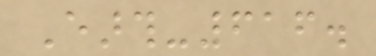Earth-616.
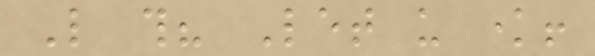Like this? Let us know!
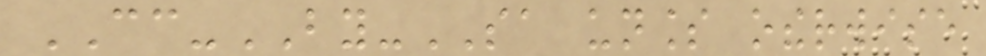CC-BY-SA unless otherwise
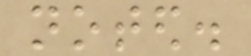noted.
